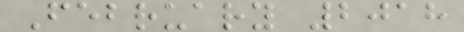February 2018
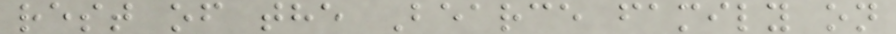rest of the Bearce family on
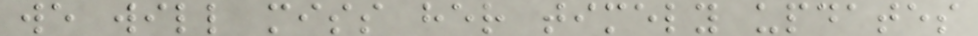we will miss her timely updates
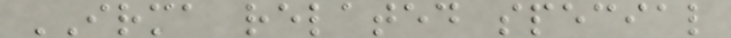IRMA related special
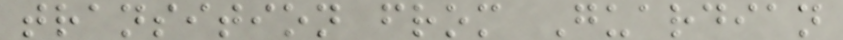transition from Guardian
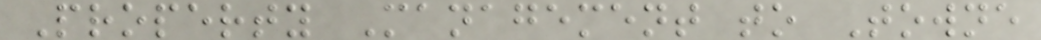Property Management to Towne
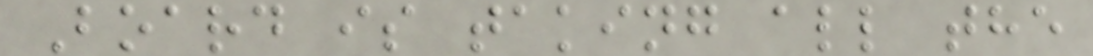Board is taking all the
